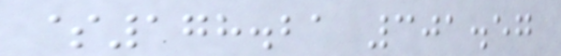$178.21 301.57
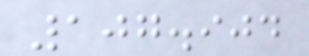107.904
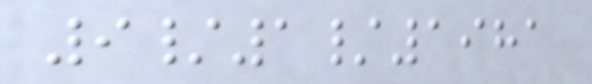9/1/1981
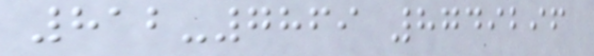812-7869 8749296
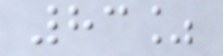83%
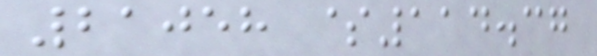21058 $114.37
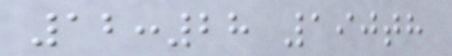12:28 190th
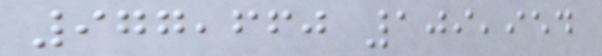977,660 109,954
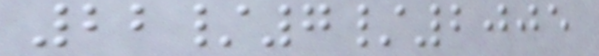22/7/2005
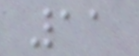11
